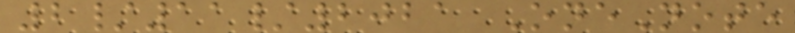2/11/2021 OneNote
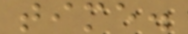time.
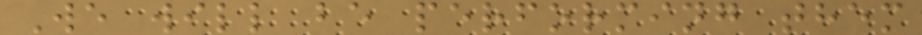We will be performing them
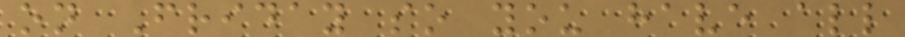on Friday so you have all
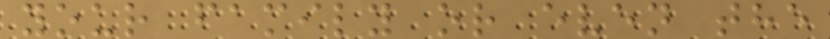your family or even the
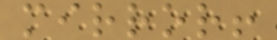mirror!
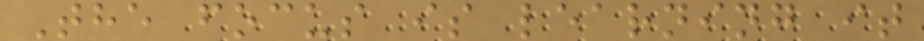The focus is learning it
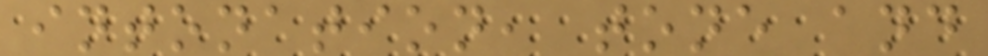intonation, tone and
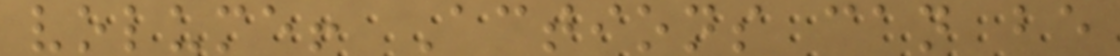volume! Actions can be
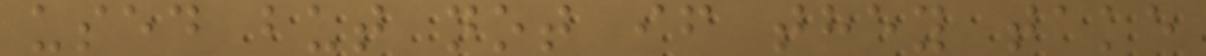used but not if they take
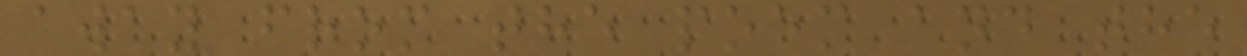away from the poem and the
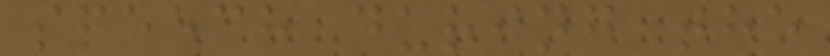speech during the
